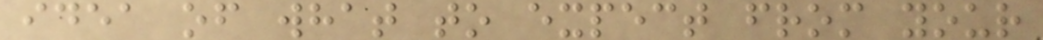idea of what to expect from your
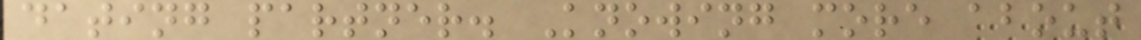dating partner. Knowing more about
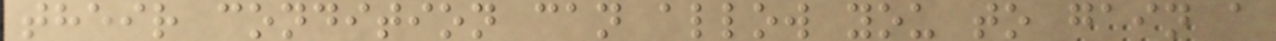their condition can allow you to gain a
